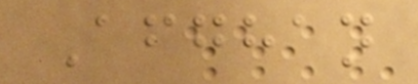Afghan
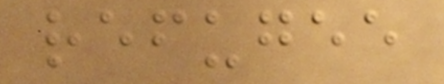refugee
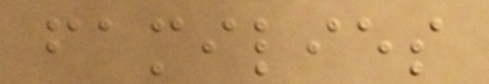families
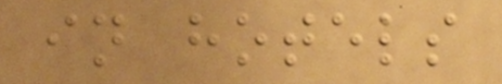in hotels
